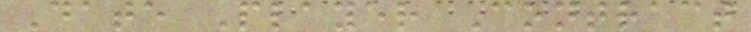Date Player Contract
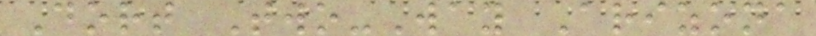Dort Two-Way Arizona
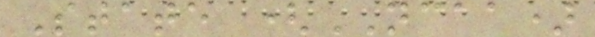State (NCAA)
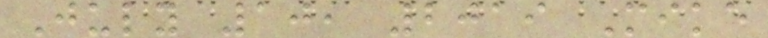July 10, 2019 Mike
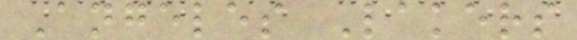Angeles Lakers
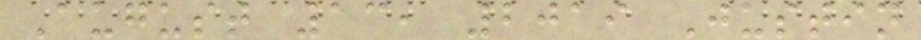August 13, 2019 Justin
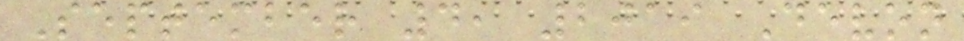September 4, 2019 Devon
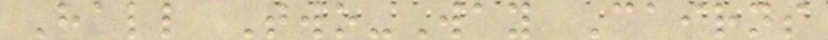Hall Two-Way Cairns
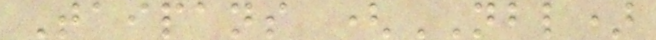Taipans (NBL)
